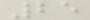25
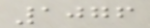1076
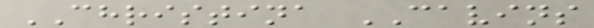CHRISTINA CAVINS
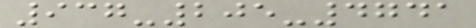937-205-4741
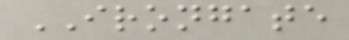IRONGATE
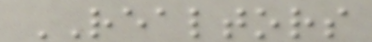REALTORS
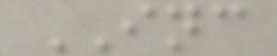INC
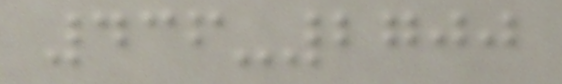436-2700
